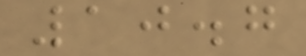10.7
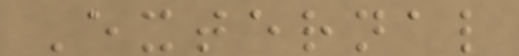External
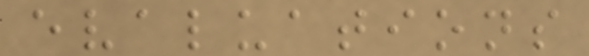evaluations
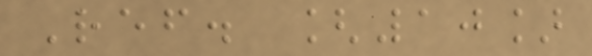Ref. [10]
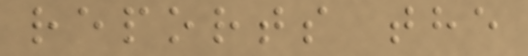reports the
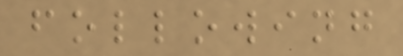following
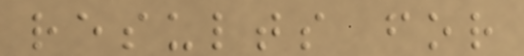results for
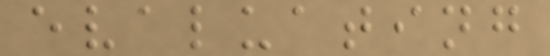evaluating
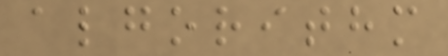algorithm
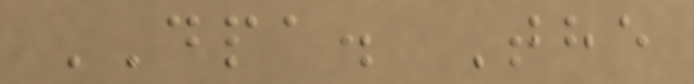DPA. The
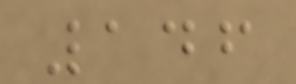146
